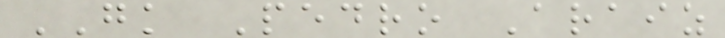GK Pedro Araiz
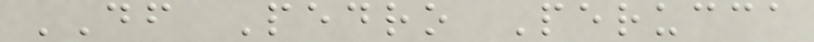DF Pedro Perucca
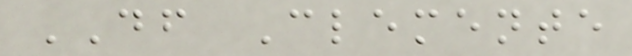DF Clemente
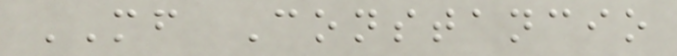MF Constancio
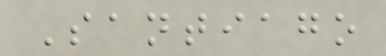Santiago
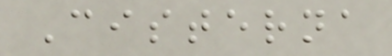Cisterna
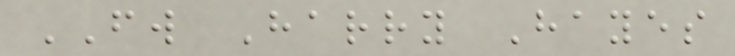FW Harry Hayes
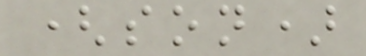(son)
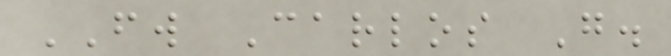FW Carlos G.
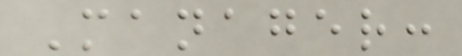Manager:
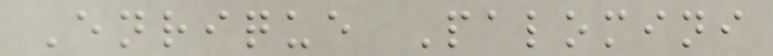Enrique Palomini
